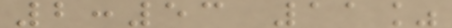2:53 11%
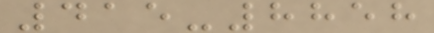415-8858
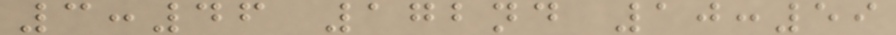3:46 172nd 10:59
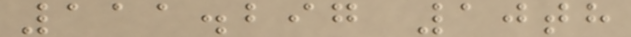111.297 10th
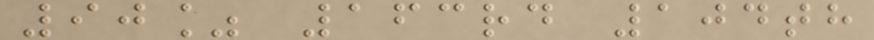90% 163rd 104th
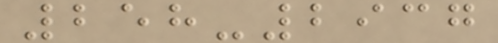258-2937
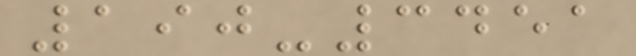190-3451
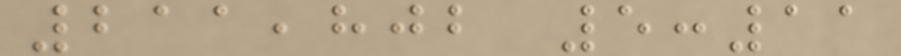211,802 5:11
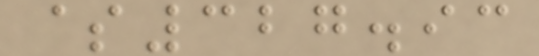$327.93
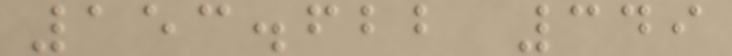153.622 349
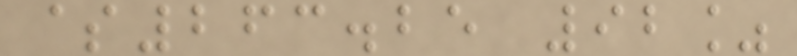$263.25 92%
